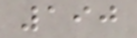190
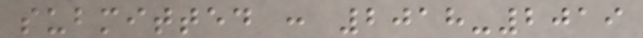submitted : 2018-2019
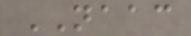NAAC
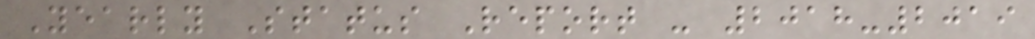Yearly Status Report - 2018-2019
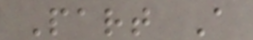Part A
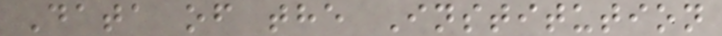Data of the Institution
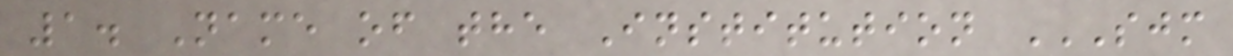1. Name of the Institution SJM
